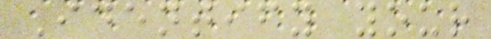Identify your
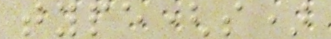type(s)
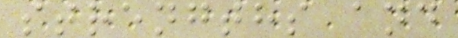strengths and
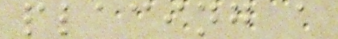placing a
